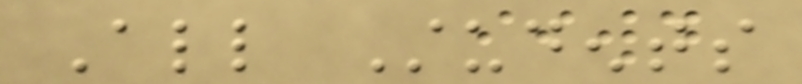All Students
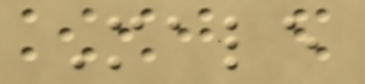Male
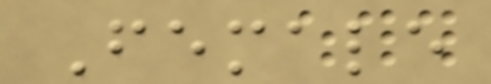Female
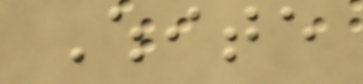White
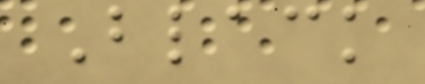Black
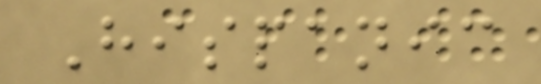Hispanic
